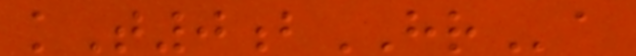kT0bHRa
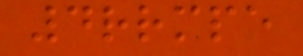4rrmpe
